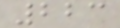223
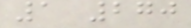1 270
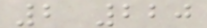2 220
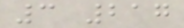3 217
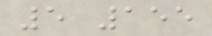5 155
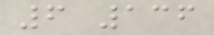6 136
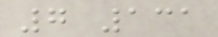7 131
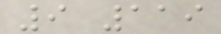9 119
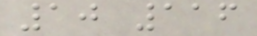10 116
